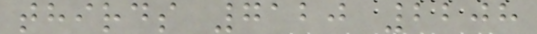thirds 7120 2208
